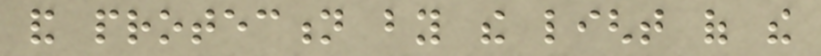and protection by the light of the
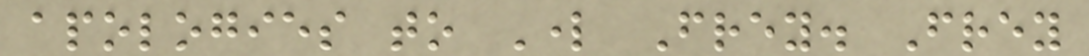apologies to Lord Frey. Frey
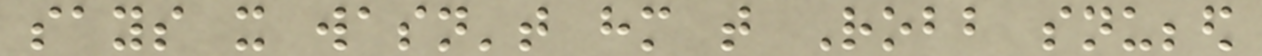says it wasn't him that Robb snubbed
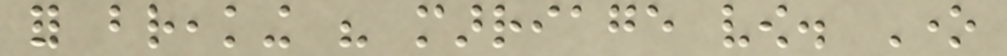for breaking his marriage vow. One
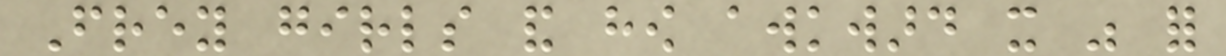Frey girls and how awkward it was for
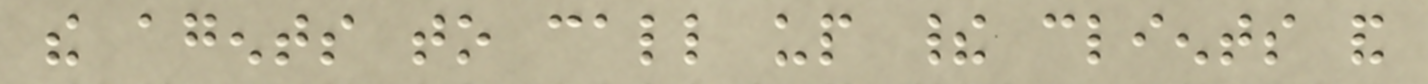the agents to call up their clients and
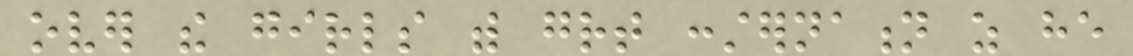over the girls with great consternation as he
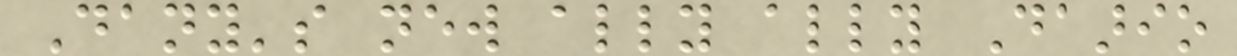Dany's new ally ally Daario
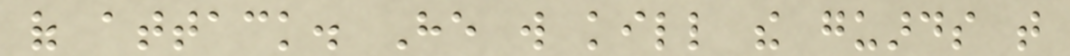of attack. He will kill the guards that
